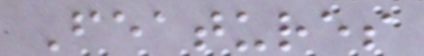Features
